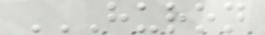HURON
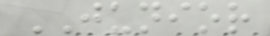JUNIOR
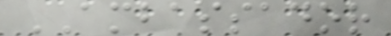AMBASSADOR
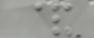&
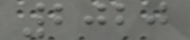2020
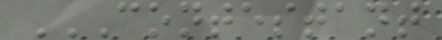CONTESTANT
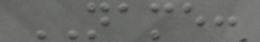NAME:
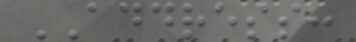ADDRESS:
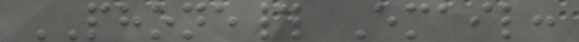PHONE# Email:
